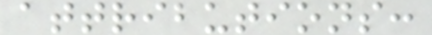attributions:
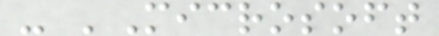- 'Microsoft
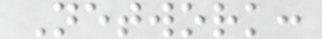Network:
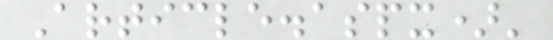Article.aspx)'
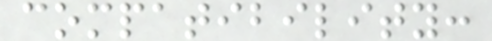compatibility:
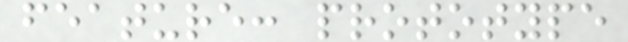feature: prototype
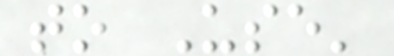to Use'
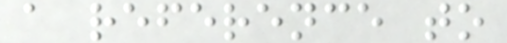a reference to
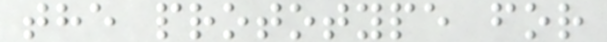the prototype for
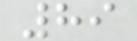89
